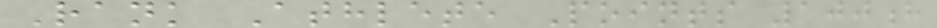Rank Athlete Points 100h
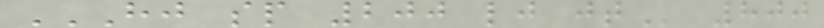HJ SP 200 LJ JT 800
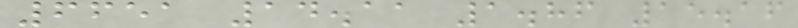6651 14.11 1.86 15.16
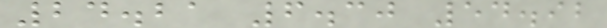24.21 6.30 54.92
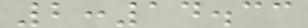2:14.33
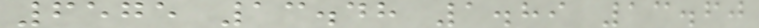6575 13.48 1.89 13.60
